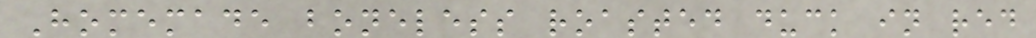Homemade boneless roasted duck in red
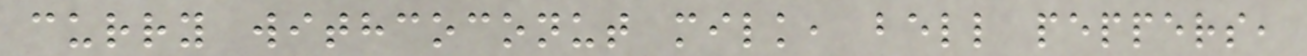curry withcoconut milk, bell peppers,
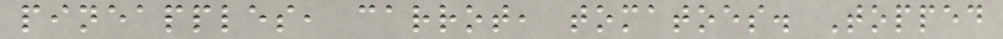pineapples, carrot, tomatoes. Topped
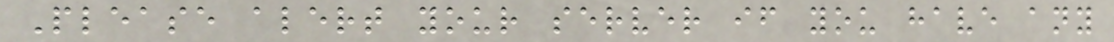Please alert your server if you have any
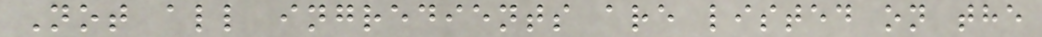Not all ingredients are listed on the
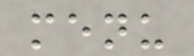menu
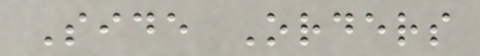Side Orders
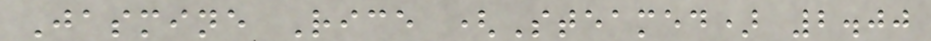Jasmine Rice (Steamed) 2.00
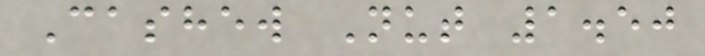Cashew Nut 1.50
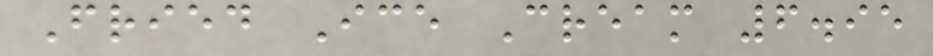Fried Ice Cream 6.95
